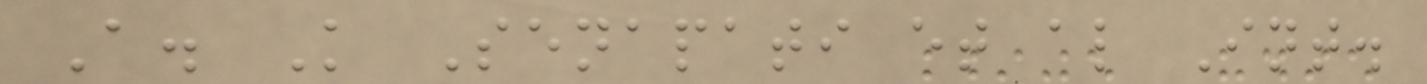A. K Senapati et al Int.
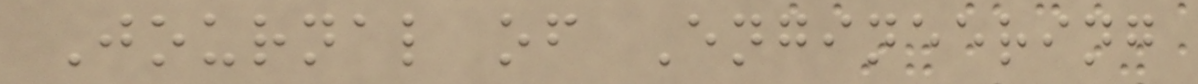Journal of Engineering
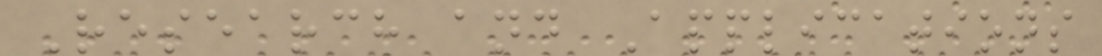Research and Applications
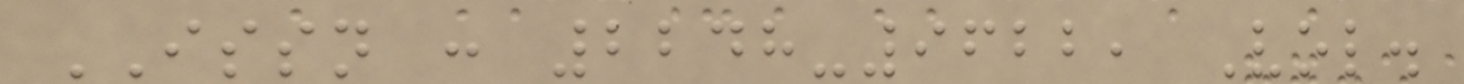ISSN : 2248-9622, Vol.
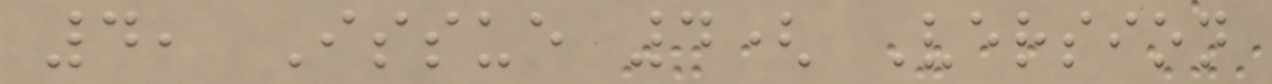4, Issue 4( Version
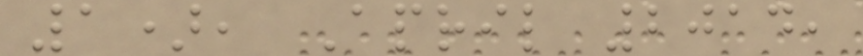1), April 2014,
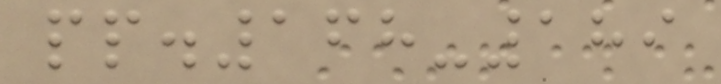pp.168-189
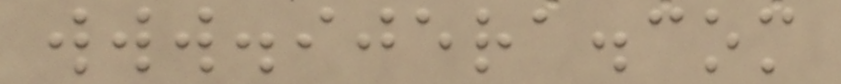www.ijera.com
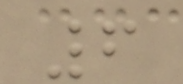6
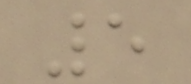5
